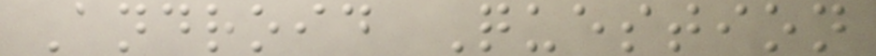Android Question
